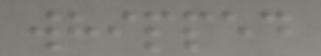whipped
